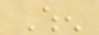When
